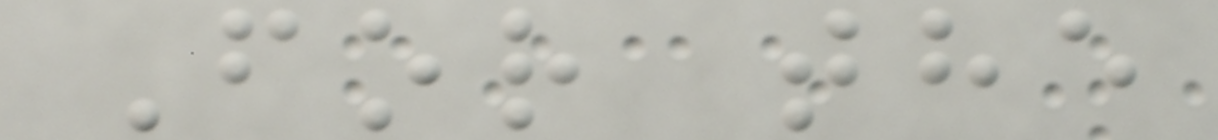For the
